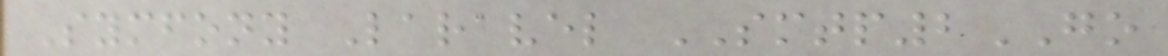Symfony Laravel SMTP2GO
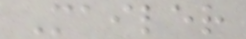Mailer
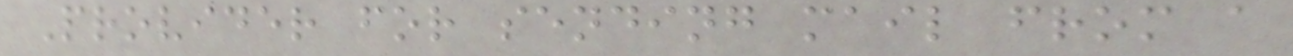Provider for sending mail from a
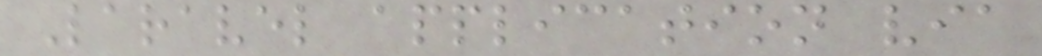Laravel application via
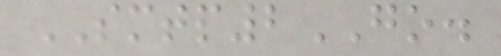SMTP2GO.
